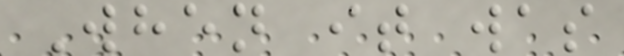When it was
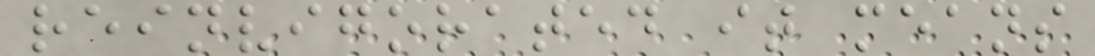reinvigorated it means
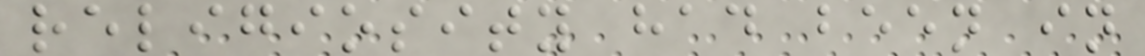religiosity had been in
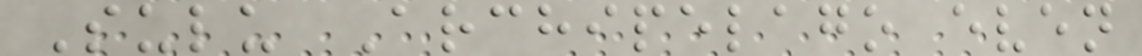Sulu Archipelago even
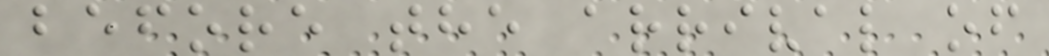before the arrival of
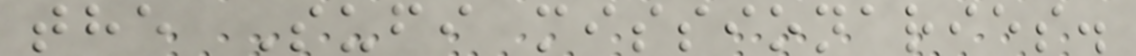the Sufi missionaries.
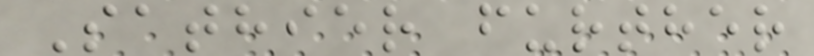Sathier further
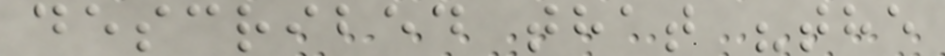described that "the
